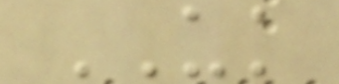UK
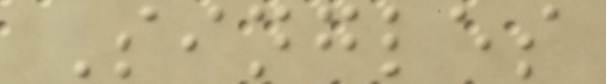Singles
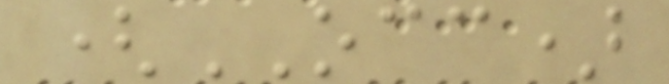(OCC)
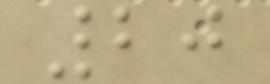20
